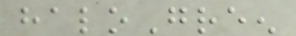haloGreen
